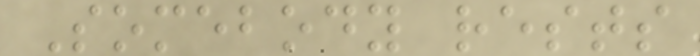Somebody rests
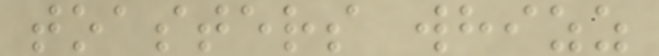toasters whizz
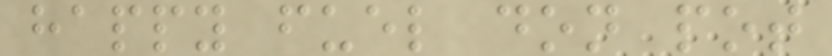happy fuel don pot
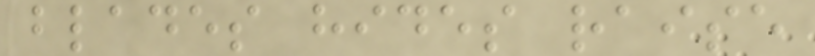blades hides raise
